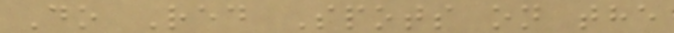Do Red Spots on the
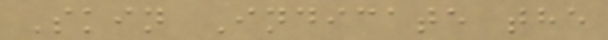Skin Indicate the
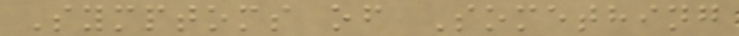Symptoms of Something
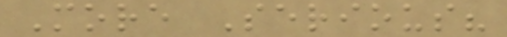More Serious?
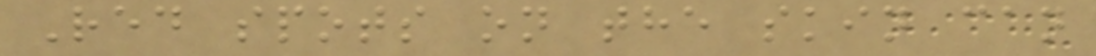Red spots on the skin can
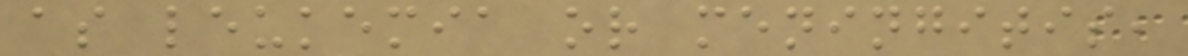as leukemia or meningitis,
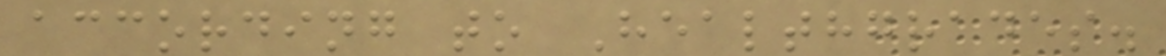according to Healthgrades.
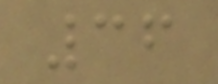36
